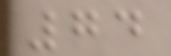74
